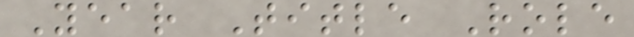Year Title Role
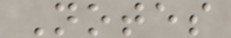Notes
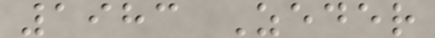1983 Zeder
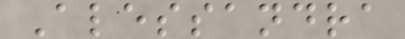Alessandra
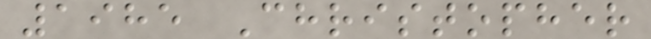1985 Christopher
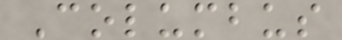Columbus
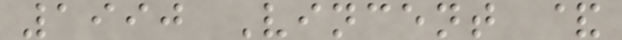1990 Vincent &
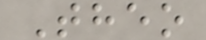Theo
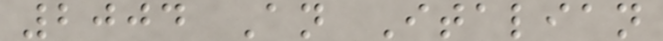2004 An Italian
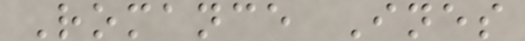Romance Ines
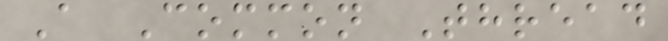A Common Thread
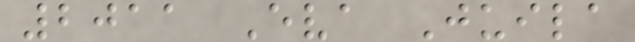2011 Eva Juila
